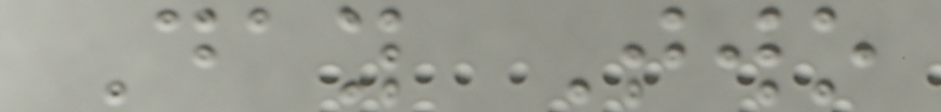Day Two
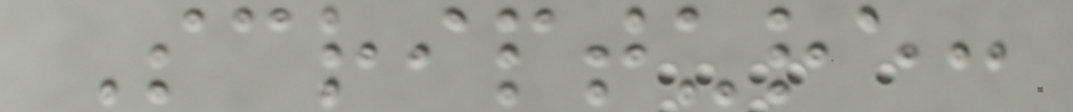Scripture:
